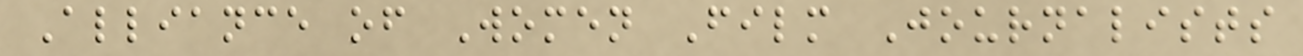Alliance of Women Film Journalists
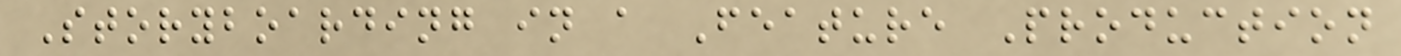Storyboarding in a Feature Production
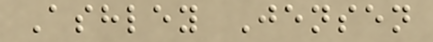Ashley Jensen
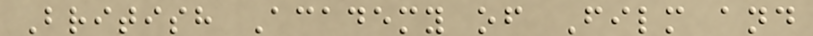British Academy of Film and
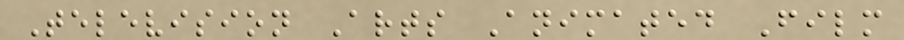Television Arts Animated Film
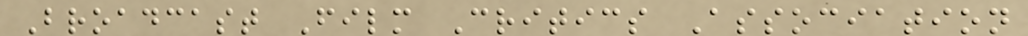Broadcast Film Critics Association
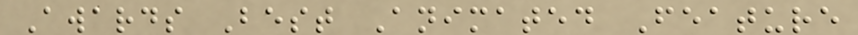Awards Best Animated Feature
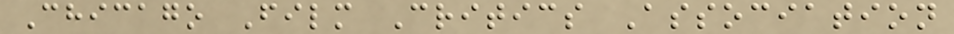Chicago Film Critics Association
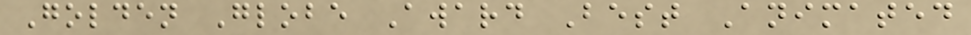Golden Globe Award Best Animated
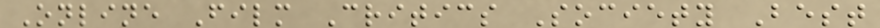Online Film Critics Society Best
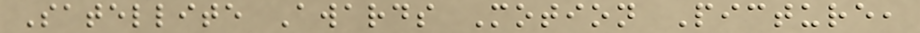Satellite Awards Motion Picture,
